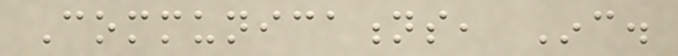Communications, Inc.
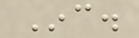Inc.
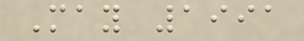May 1991
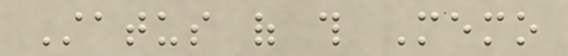Status of this Memo
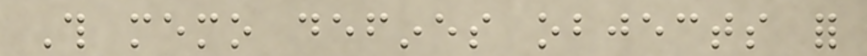This memo defines objects for
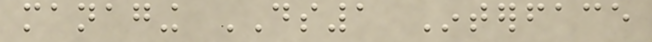managing DS1 Interface
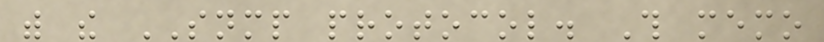with the SNMP protocol. This memo
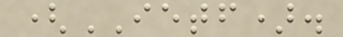(IETF).
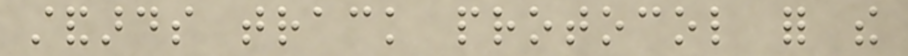standards track protocol for the
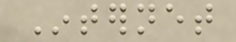Internet
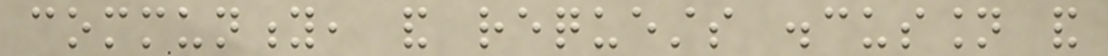community, and requests discussion and
